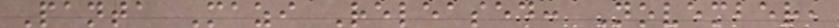Panta Mazi Released: November,
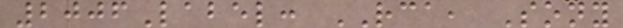2006Label: RCA, Sony
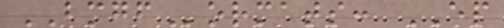BMGFormats: EP
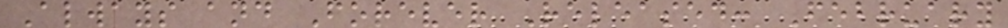Always and Forever Released: February
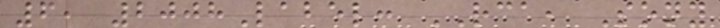6, 2008Label: RCA, Sony
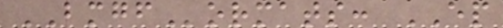BMGFormats: EP
